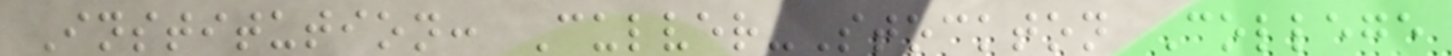Institution: Culver-Stockton College
